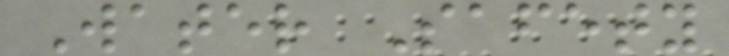Water Safety
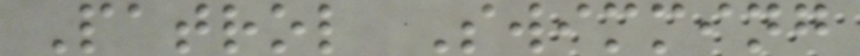Patrol Swimming
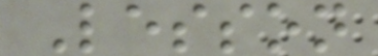Lesson
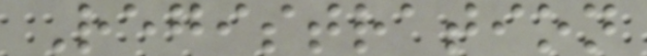Registration
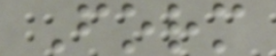Form
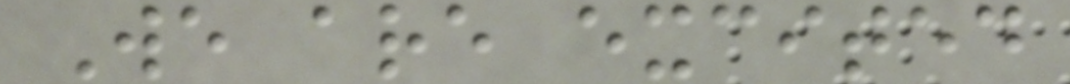We are excited
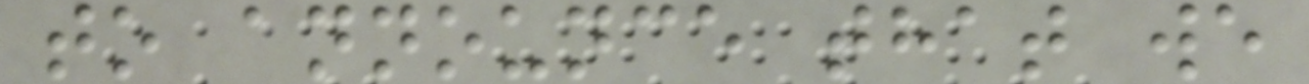to announce that we
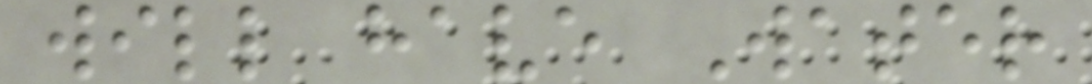will have Water
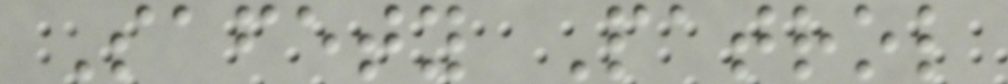Safety Patrol
